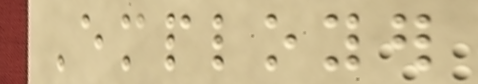Employer
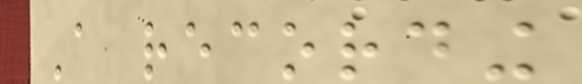A recording
